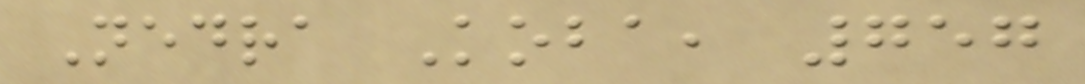Nedra Koba, 757
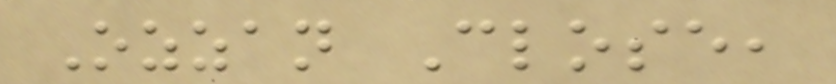Ozzan Close,
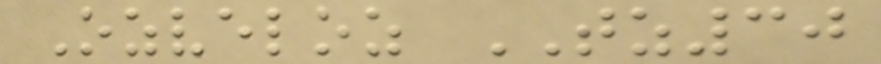Ozveloz TZ30
